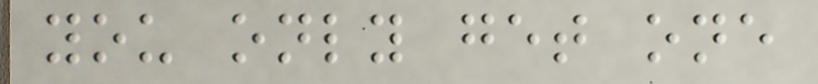you only get one
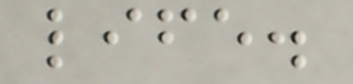life.
